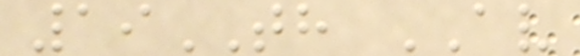19TH AV
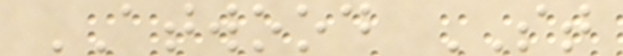ATWOOD ST
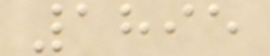1895
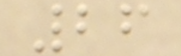26
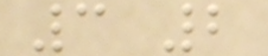3 2
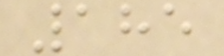185
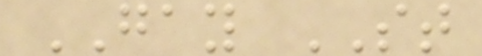GAY ST
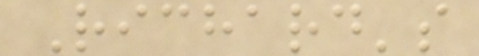Richard's
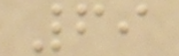69
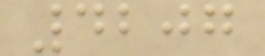4207
